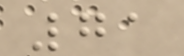71
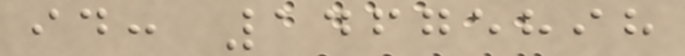id: 14675898
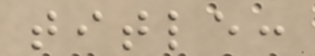title:
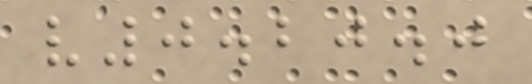v0.20.0
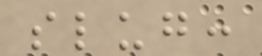slug:
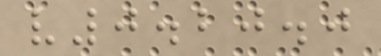v0.20.0
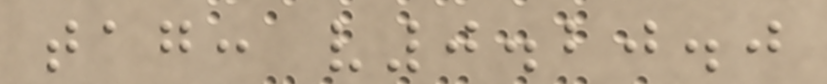tag: v0.20.0
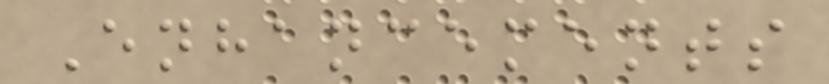Enhancements
